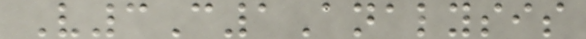V3C1Analysis
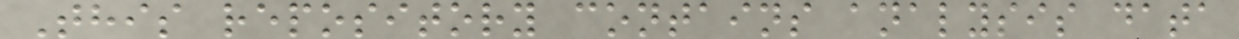This repository contains analysis data
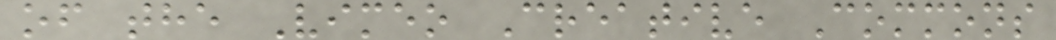of the Vimeo Creative Commons
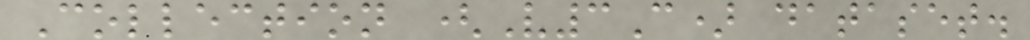Collection (V3C) dataset.
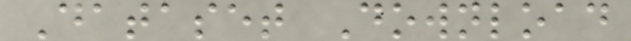Dataset Download
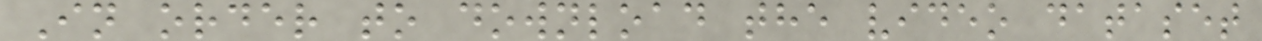In order to download the video dataset
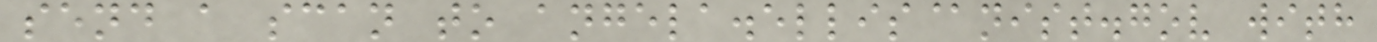send a scan to angela.ellis@nist.gov with
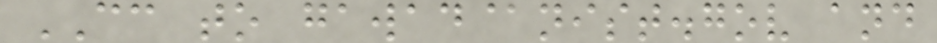CC to gawad@nist.gov and
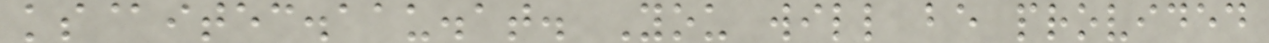ks@itec.aau.at. You will be provided
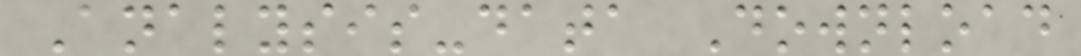Analysis-data Download
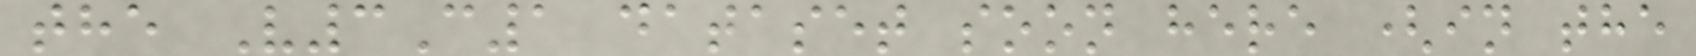the V3C1 dataset soon here (in the
